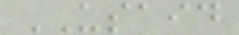USAID
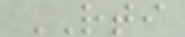RTI
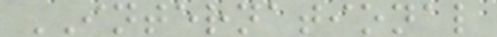INTERNATIONAL
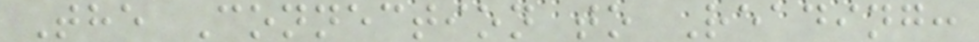The Connection to Reading:
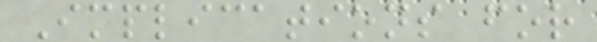Implications for
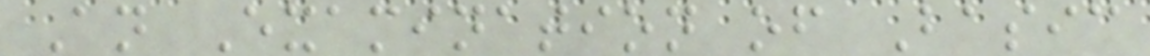An Examination of Basic
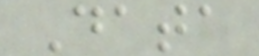Data
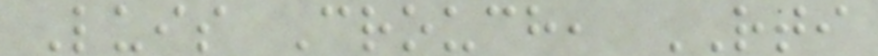Luis Crouch, RTI
